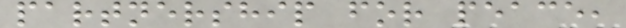partnership for peace,
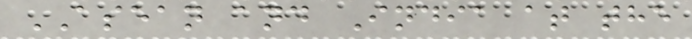ASEAN and India at the
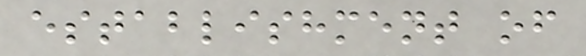establishment of
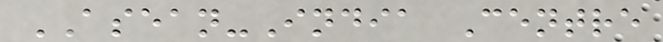ASEAN-India Centre
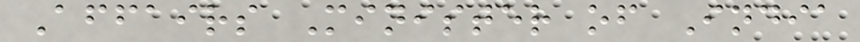Affairs Minister of India
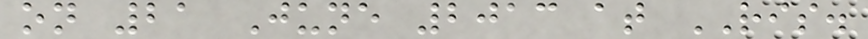on 21 June 2013 at RIS.
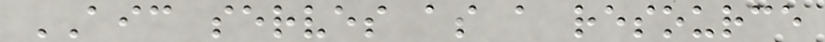AIC serves as a resource
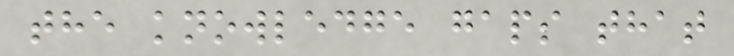the knowledge gaps that
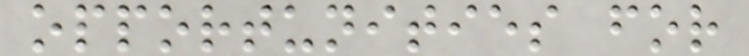opportunities for
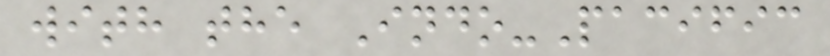with the Indo-Pacific
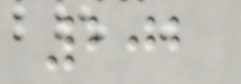202
